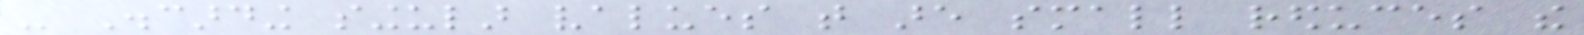- Discarding singular values that are small reduces the
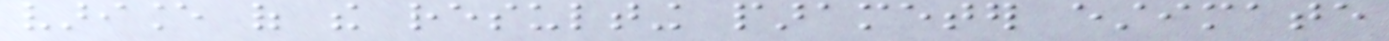variance of the resulting parameter estimate
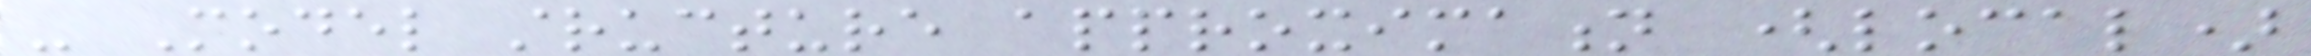- Model structure approximation (local)
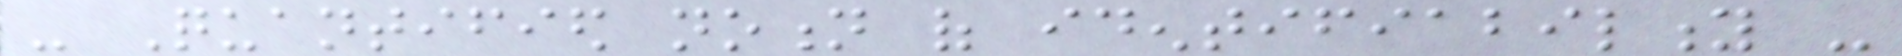- Quantified notion of identifiability -
